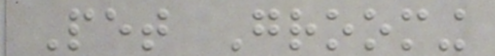Pet Grooming
